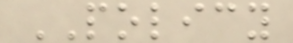POLICY
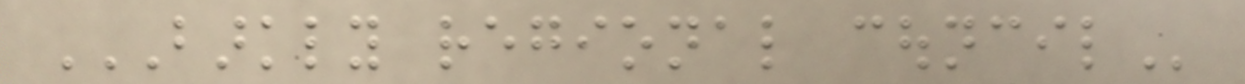BARKLY REGIONAL COUNCIL
